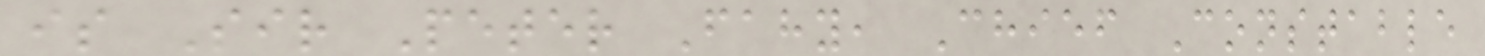is Sir Peter Fahy, Chief Constable
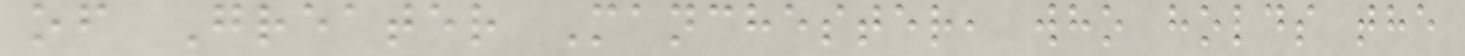of Greater Manchester, who holds the
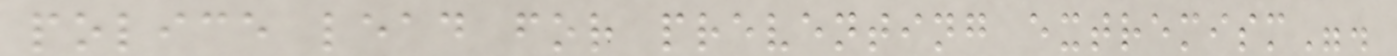police lead for preventing extremism".
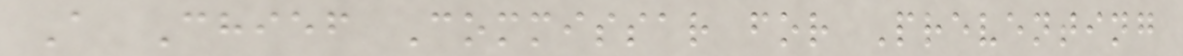A Chief Commissar for Preventing
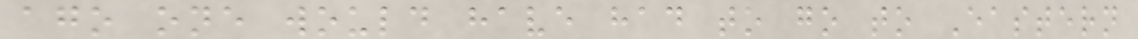ago one would have had to go to Eastern
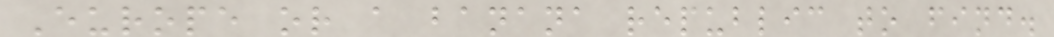Europe or a banana republic to find.
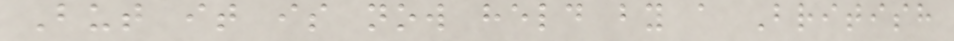But it is now held by a British
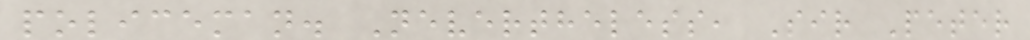policeman. Nevertheless, Sir Peter
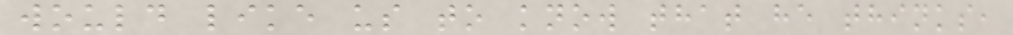would like us to know that he thinks,
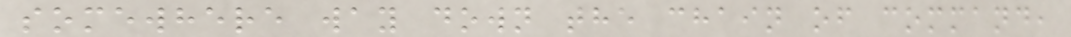somewhere way down the chain of command,
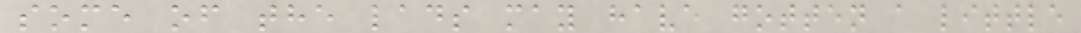some of the lads may have gotten a little
